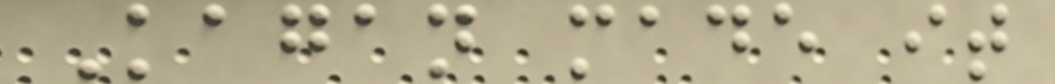Kagan made it
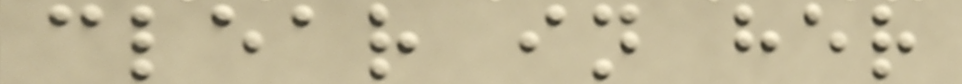clear in her
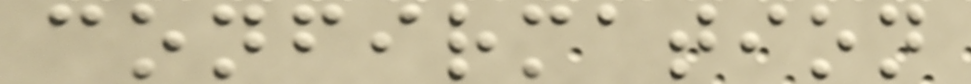confirmation
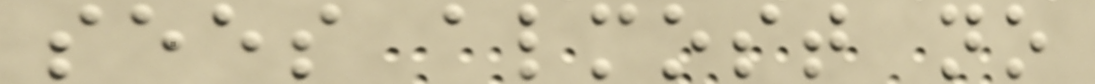sees almost no
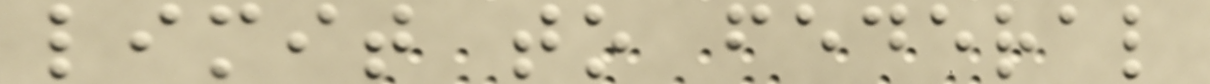limit to federal
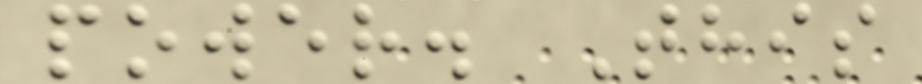power. This
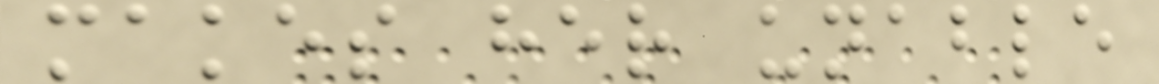makes her unable
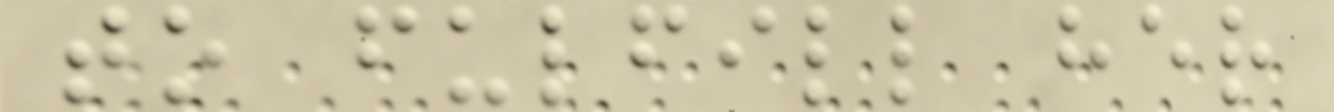to fulfill her
